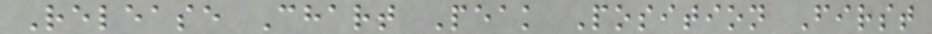Release Chart Peak Position First
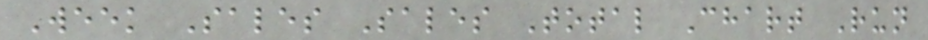Week Sales Sales Total Chart Run
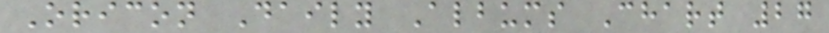Oricon Daily Albums Chart 27
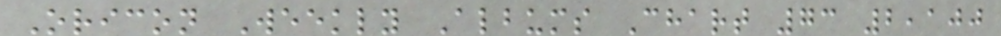Oricon Weekly Albums Chart 73 2,100
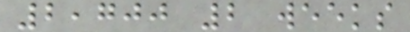2,700 2 weeks
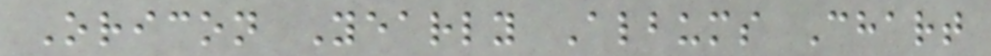Oricon Yearly Albums Chart
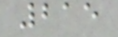215
